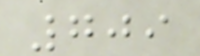709
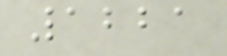1221
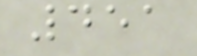451
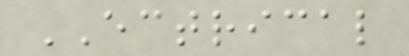ECTRICAL
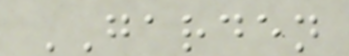GARDEN
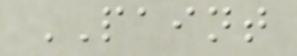PAINT
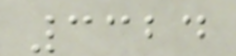3324
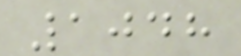1048
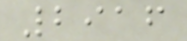2916
